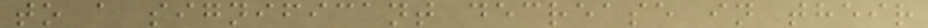to a significant decrease in their
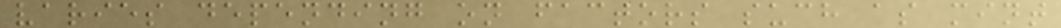varies depending on factors such as mint
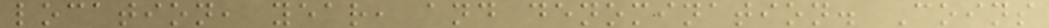location, year, and denomination. Coins
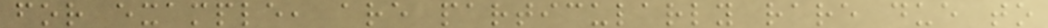for example, are particularly rare due to
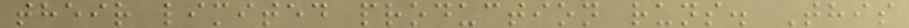their limited production runs. This
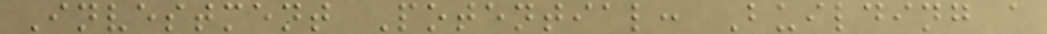Investment Potential: Building a
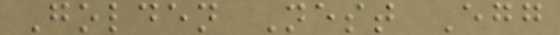Golden Nest Egg
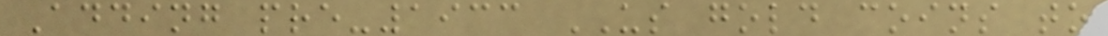Adding pre-1933 US gold coins to
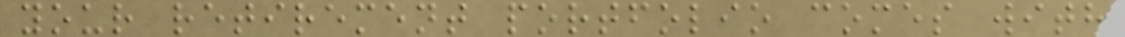your retirement portfolio comes with
